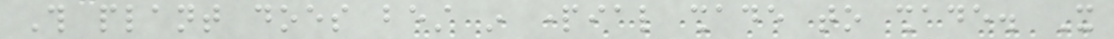This plant does best in partial shade to shade. It
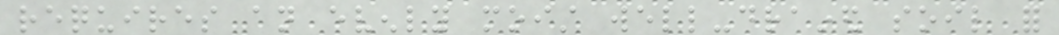requires an evenly moist well-drained soil for
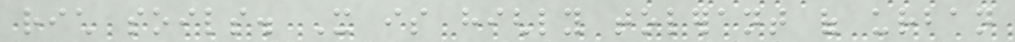rich soils. It is highly tolerant of urban
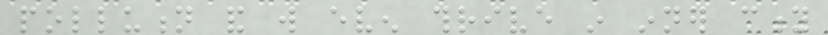pollution and will even thrive in inner city
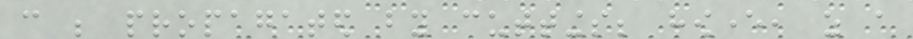can be propagated by cuttings; however, as a
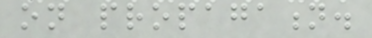on propagation.
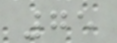75
